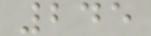245
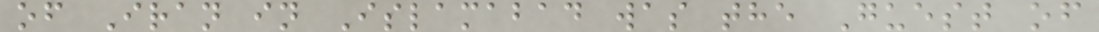of Iran in Islamabad was the Guest of
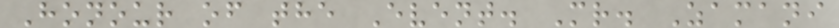Honour of the Event. Mr. Zamani
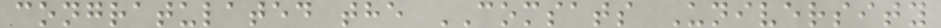congratulated the COMSATS University
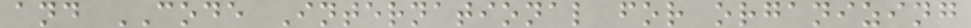and CODE International for organizing
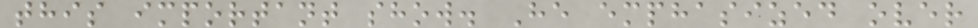this important show. He emphasized over
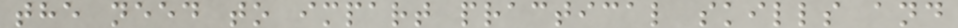the need to impart practical skills and
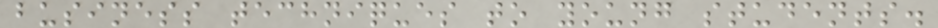business techniques to young students.
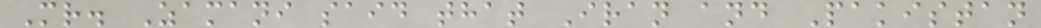Mr. Zamani said that Iran and Pakistan
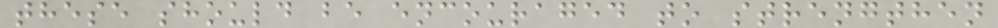these should be encouraged to strengthen
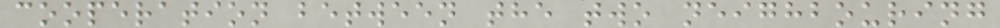cooperation between the two neighbouring
